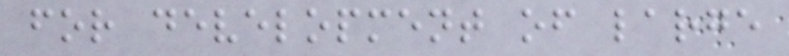for development of large
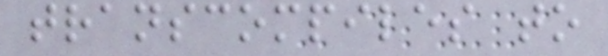transcompiles to
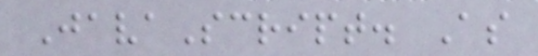JavaScript. As
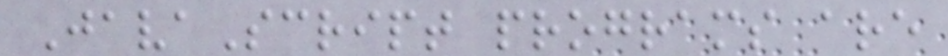JavaScript programs are
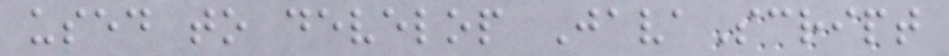used to develop JavaScript
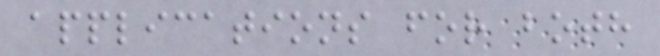applications for both
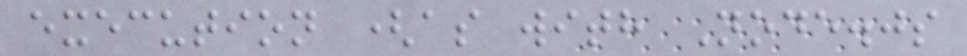execution (as with Node.js
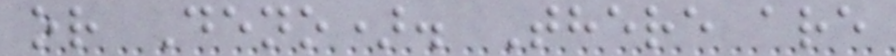or Deno). There are
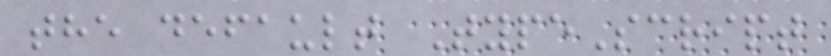the default TypeScript
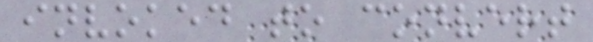invoked to convert
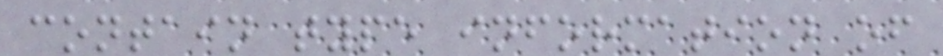contain type information of
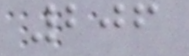206
